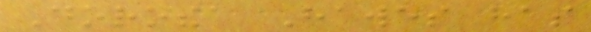Dorothea Hawes has
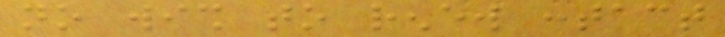no wish to renew contact
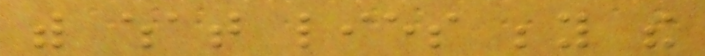with what lies beyond the
